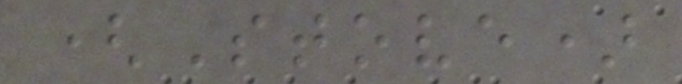(Stove)
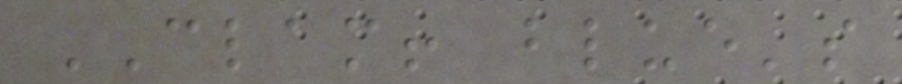CLAM! blue's
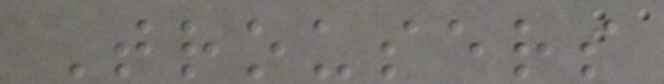Trousers
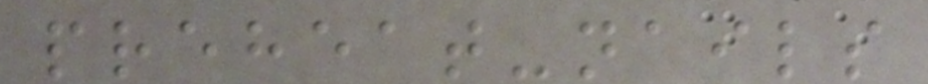preheat-nails
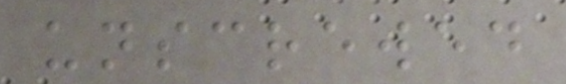unscrewed
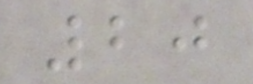20
